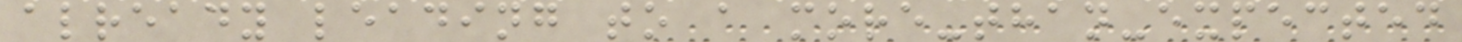already leading to a more-than-expected
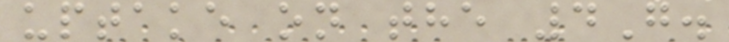uptake on the 4G.
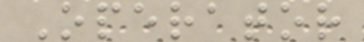Operator
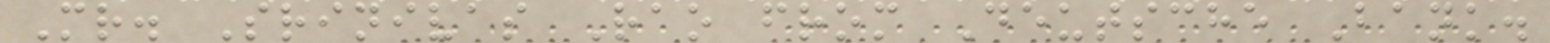Mr. Srinivas Rao from Deutsche Bank.
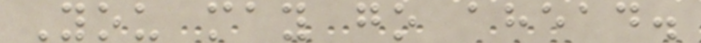You may go ahead.
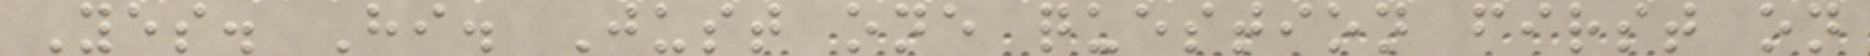Yes. Hi. Just one question first on
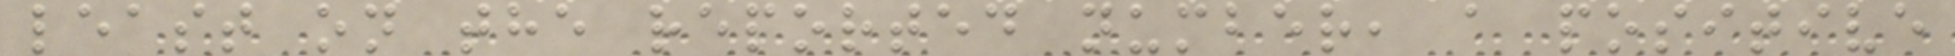least on the reported number, a positive
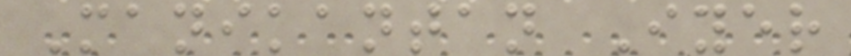Manikantan Iyer
